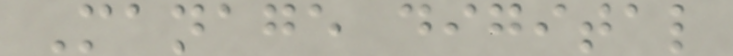Manage digital
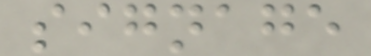signage
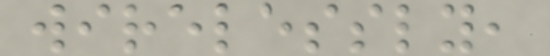wirelessly,
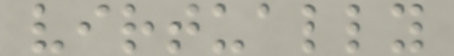virtually
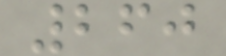260
